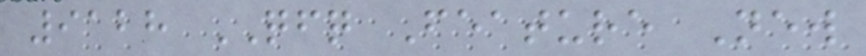9128 QFQ Feature New
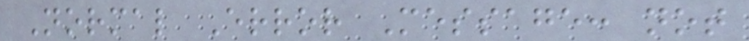Normal Error Message: not
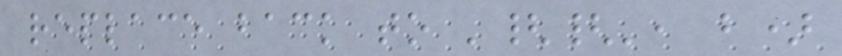replace back to '{{', b)
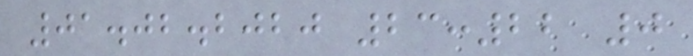01.02.2020 23:22 0
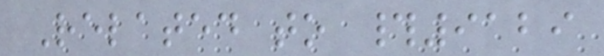Related to #9129
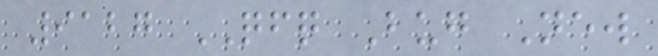9127 QFQ Bug New
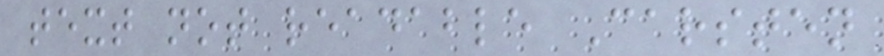text not readable Carsten
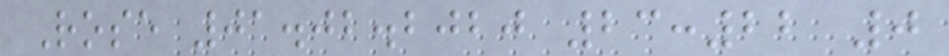Rose 01.02.2020 23:22 0
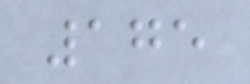175
